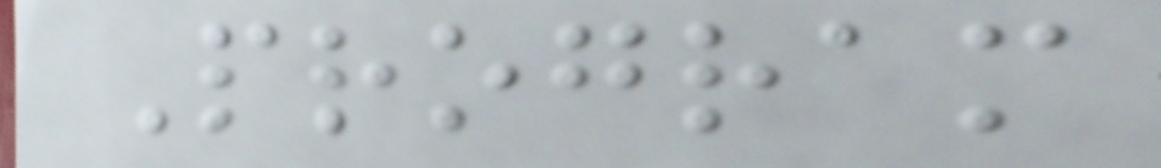Program
